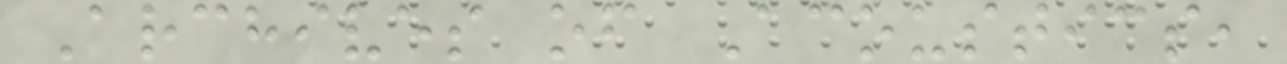Archives of Acoustics,
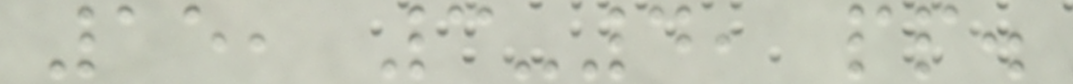15, 3-4, pp.
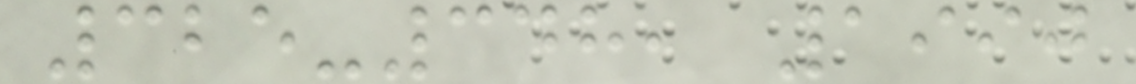325-348, 1990
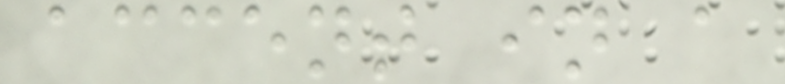accent in a
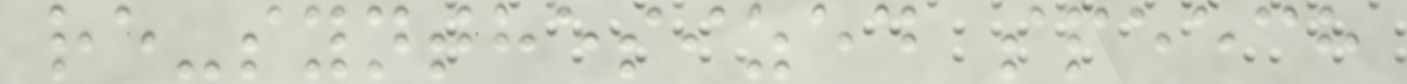re-synthesized speech
